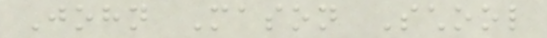John Mason School
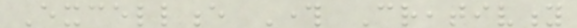Excellence Through Creativity
